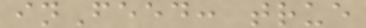inFeed: true
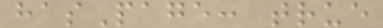hasPage: true
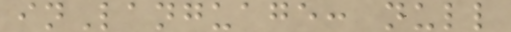inLanguage: null
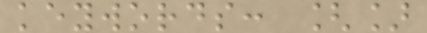keywords: []
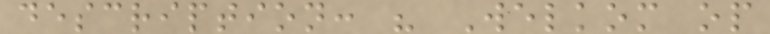description: " Welkom op
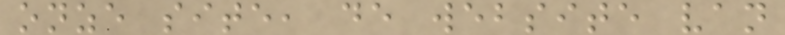onze site, de website van
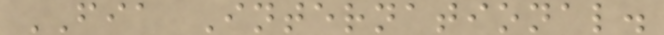FIA International.
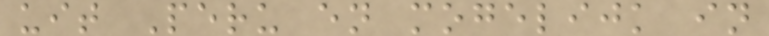uit Peru en mogelijk in
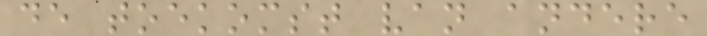de toekomst van andere
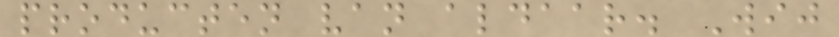producten van aldaar. Wij
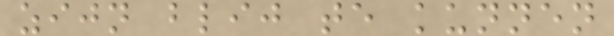zijn blij te kunnen
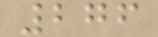276
